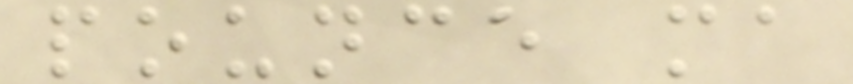pounce ma
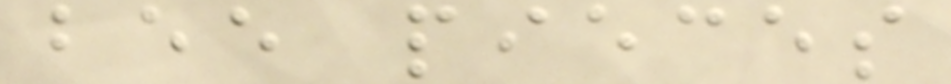bee pieces
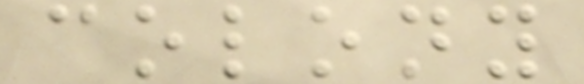colony
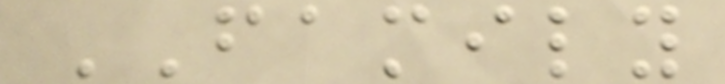FAMILY
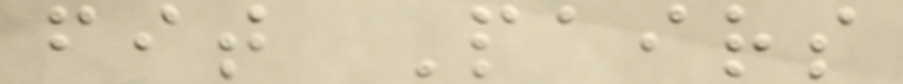fit Pairs
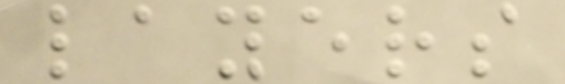layers
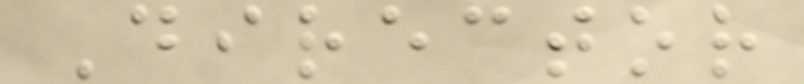Director
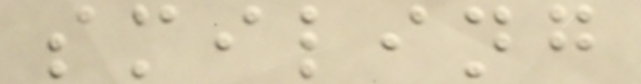smiling
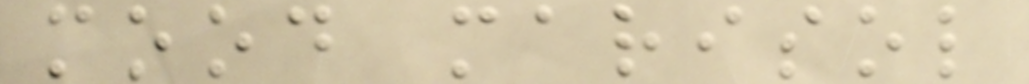mood marisol
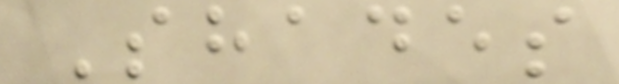Shades
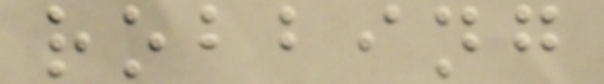robbing
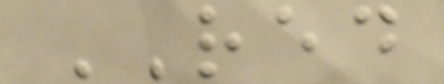RED
